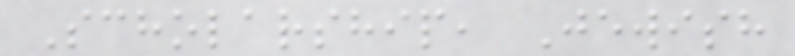Scholarship, Jewish
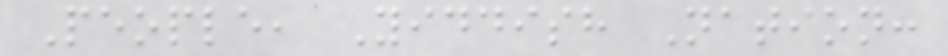People, Yiddish Nation:
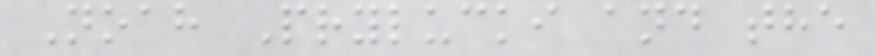Noah Prylucki and the
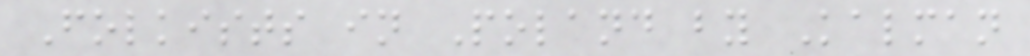Folkists in Poland by Kalman
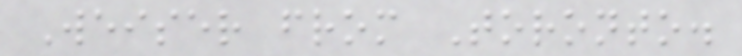Weiser from Toronto.
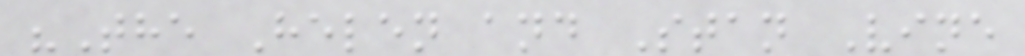"The Helen and Stan Vine
